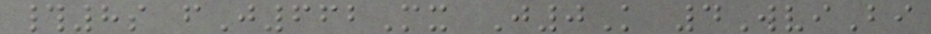#8s fJ662Mx J0K 4WviBi
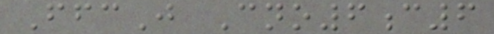FfcJ Cno6c6
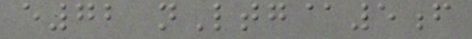e72 nLtg@5f
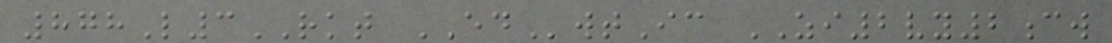878L3RKT EDwtIc ZI2vy2cw
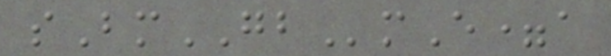sBmGBmE=a
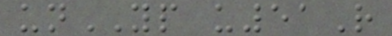unYP u51R
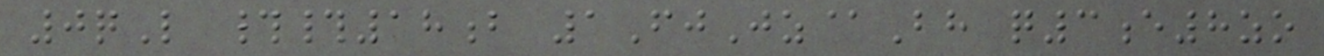0qL ##18b 1FjJz@Bh q3e8zo
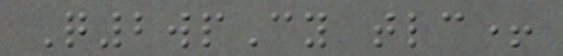Q2wpCy tlc+
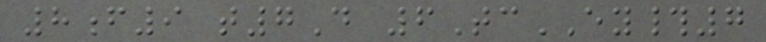8f9 t7D 6TcEY#7
